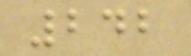242
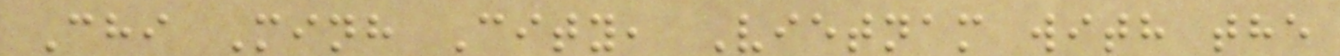Chi Minh City, Vietnam with the
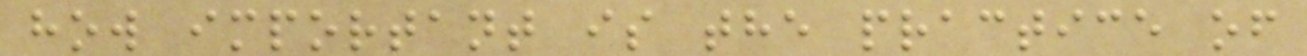how important is the practice of
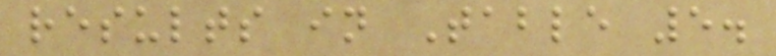results in Table 5.
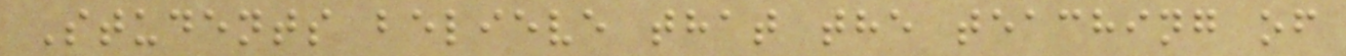Students believe that the teaching of
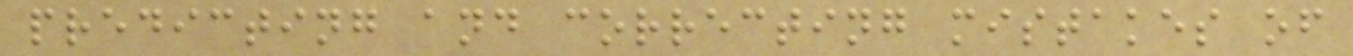predicting and correcting mistakes of
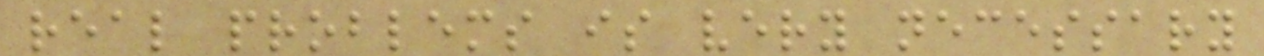real problems is very necessary
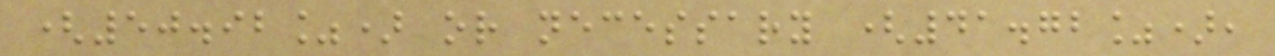(50.92%) or necessary (41.72%),
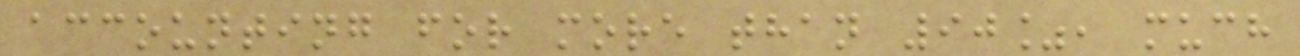accounting for more than 90%, much
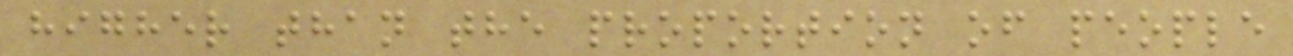higher than the proportion of people
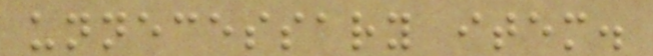unnecessary item.
